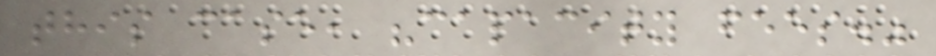this case, "capacity fees."
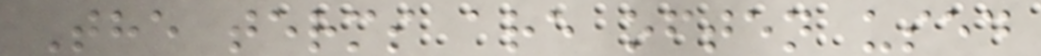The terms are often used
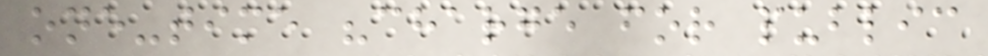one-time "charge for public
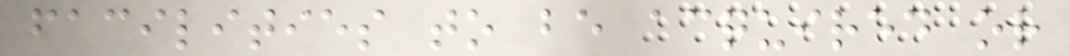facilities to be acquired or
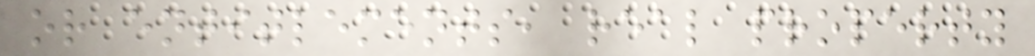or entitlements, real property
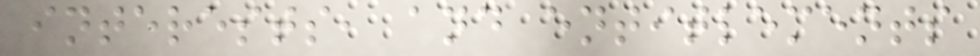interests, and entitlements
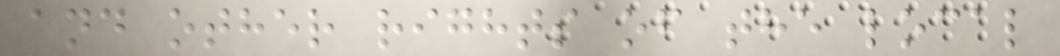and other rights of the local
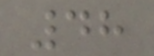48
